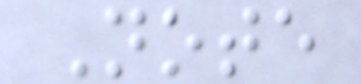Note
